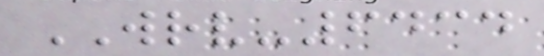WRV-6434
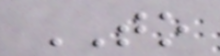TO
